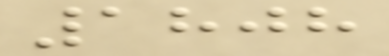1808
